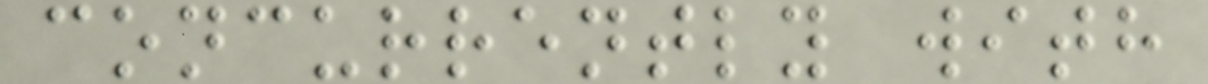concurrently with
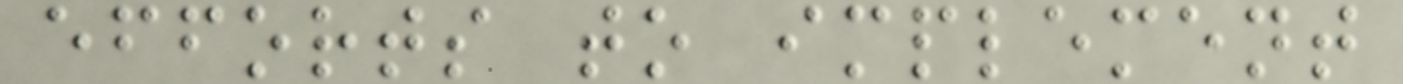efforts to implement
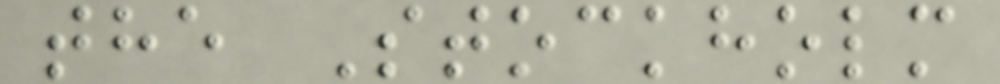the Stockholm
